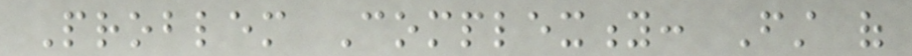Problem Complexity: First of
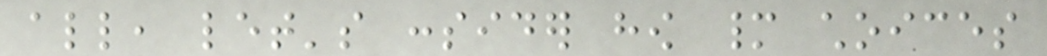all, let's consider how many choices
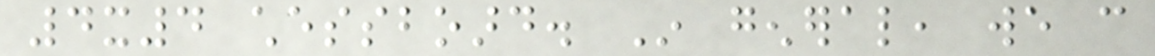4x4 chessboard. In general, we can
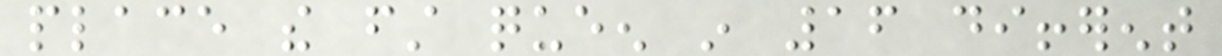place the first queen in 16 different
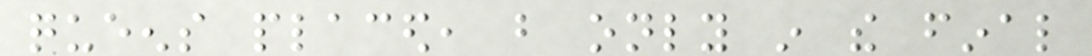queens placed, but only in the final
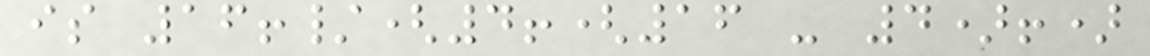is 16!/(4!(16 - 4)!)
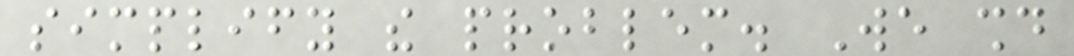simplify the problem. We should
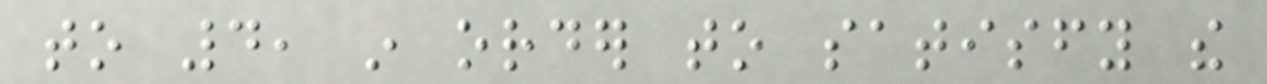to 4, in order to satisfy the
